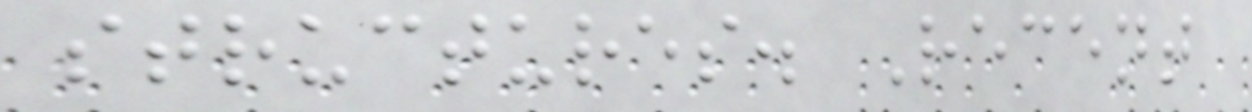structures. Recent
